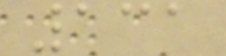131
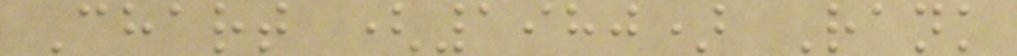Chart (1980) Rank
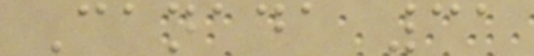Canada 31
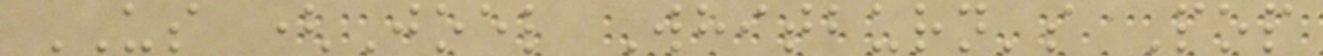US (Joel Whitburn's Pop
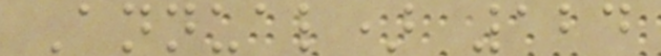Annual) 124
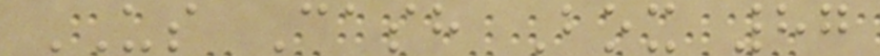US Cash Box 87
